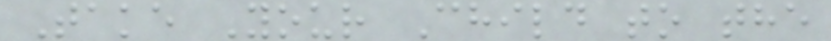Take Your Child to the
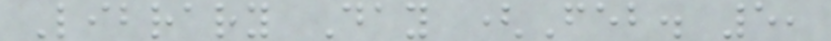Library Day (Feb. 5,
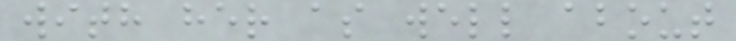with her as well about
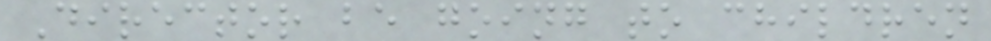Director be going to children
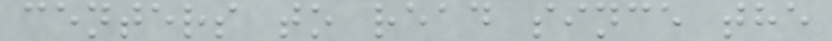centers to read since the
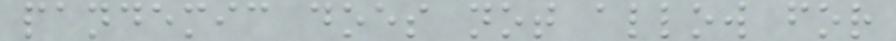pandemic does not allow for
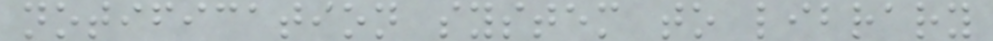notification system to library
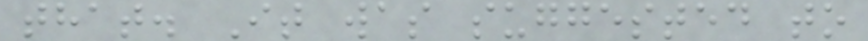that. It was suggested to
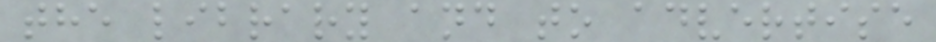the library and to advertise
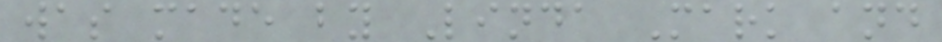was made by Linda Mark and
